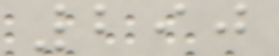290
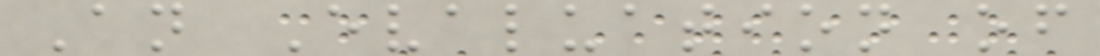An Evaluation of
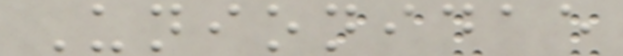Unionidae
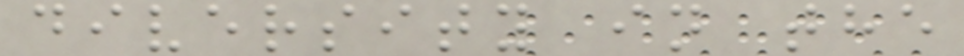diversity in the
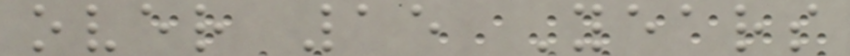over 15 Years
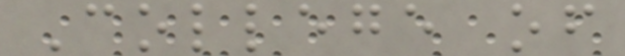College of
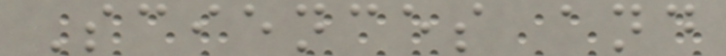Sciences and
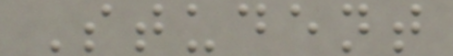Student
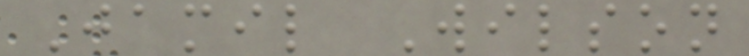Jamil Wilson
